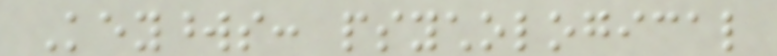Keywords: psychological
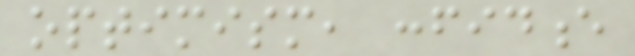optimism, confidence
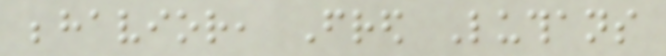behavior, Fred Luthans
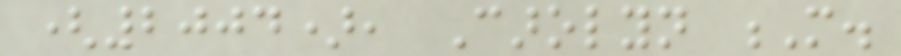(2004), Carolyn M.
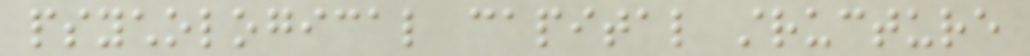psychological capital structure
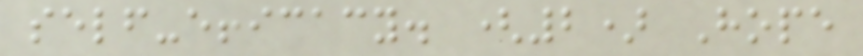self-efficacy. (2) Hope
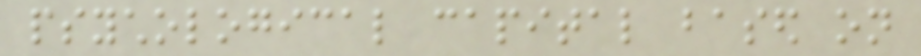psychological capital based on
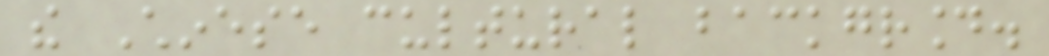the Chinese cultural background.
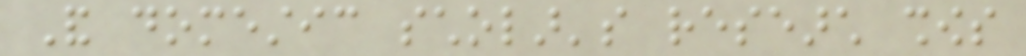And domestic scholar's research shows
